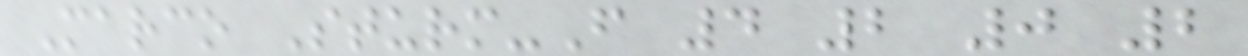Marco Sturm-F 4 2 0 2
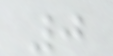0
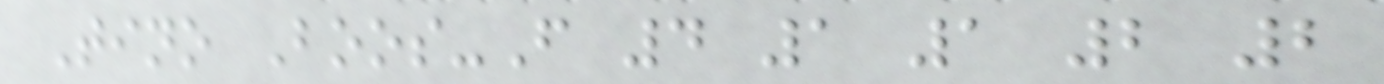Tino Boos-F 4 1 1 2 2
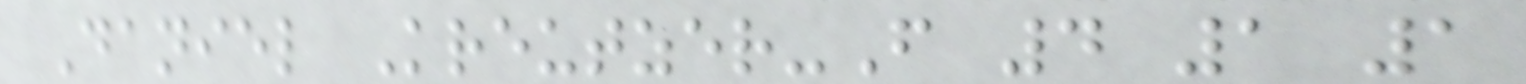Daniel Kreutzer-F 4 1 1
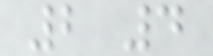2 4
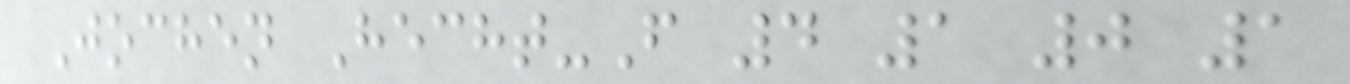Jochen Hecht-F 4 1 0 1
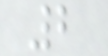2
